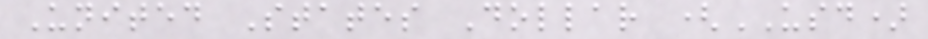United States Dollar (USD)
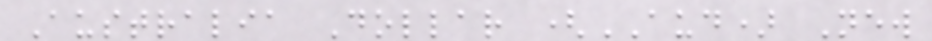Australia Dollar (AUD) New
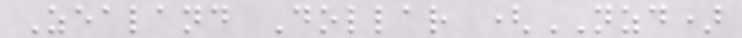Zealand Dollar (NZD)
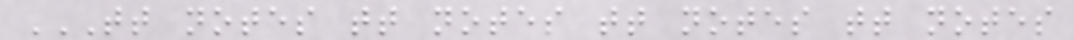TT NOTES TT NOTES TT NOTES TT NOTES
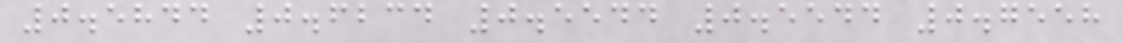0.5844 0.6234 0.5544 0.5544 0.7558
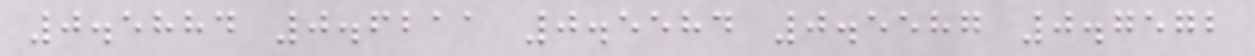0.5884 0.6211 0.5584 0.5587 0.7572
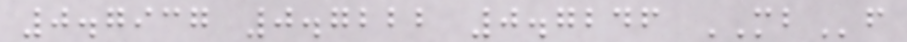0.7937 0.7222 0.7246 MBf
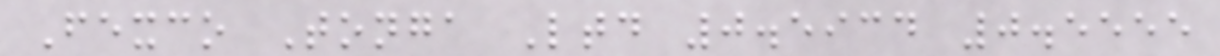Fexco Tonga Ltd 0.5934 0.5555
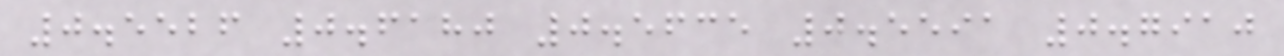0.5526 0.6180 0.5635 0.5591 0.7910
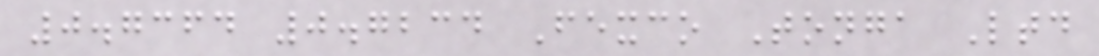0.7364 0.7234 Fexco Tonga Ltd
